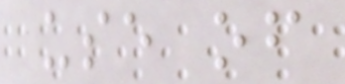use of
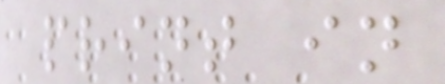print in
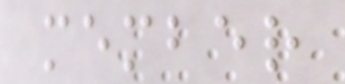member
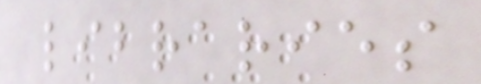libraries
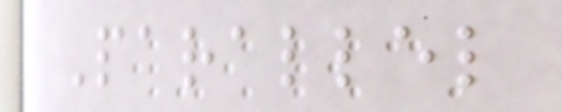Parallel
